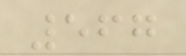567
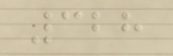328
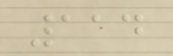114
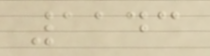1143
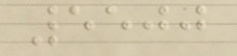5500
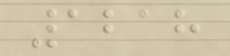1218
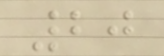20
